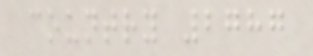country 2787
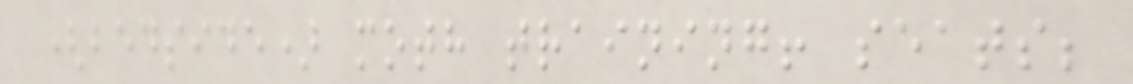(bedside) moth training! seats;
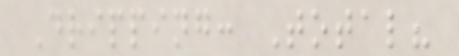Dripping: Total?
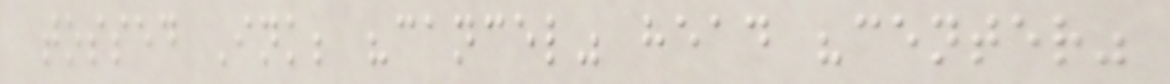tossed Ink; "cancel" head "center"
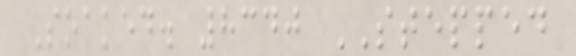Soaked. 8340 STEPPED
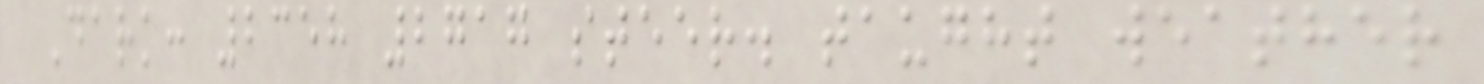Dark: 2358 2717 steer. taught weather
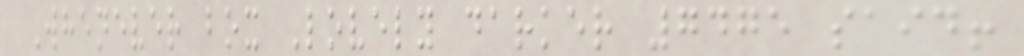Whenever box Lovely darker 7475 said!
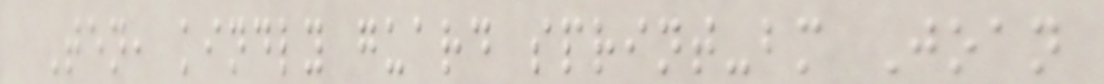Ten, kindly guard sprint-bm Joan
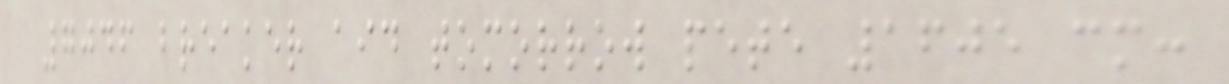7046 breaker aid tomorrow pete 1605 cm:
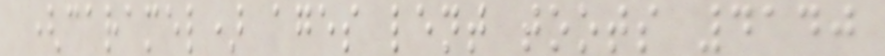(caramel) ages lent toots 4140
